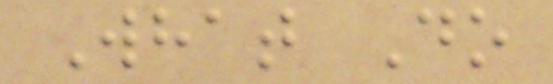What Do
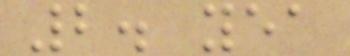2. yea
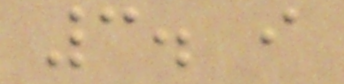3. i
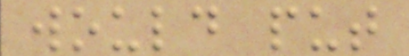would put
